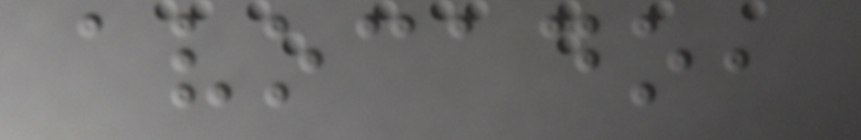avocado,
